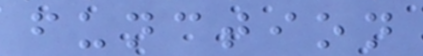function
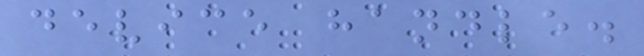device handle.
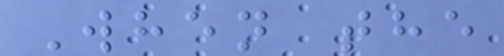When the
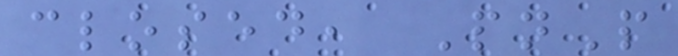closed, PnP
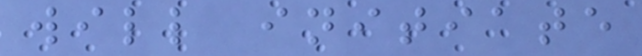will initiate
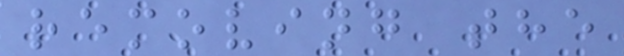removing the
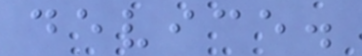device.
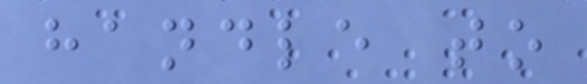handle to
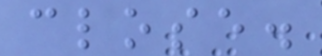close.
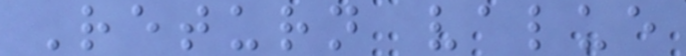Return value
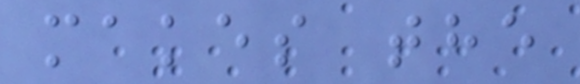makes the
